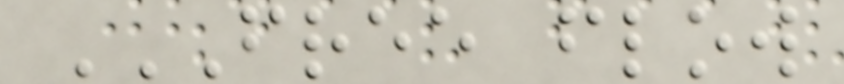FREE FLOW
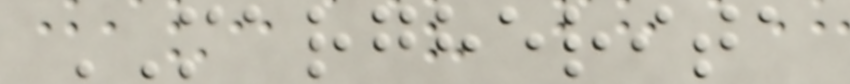MARGHERITA
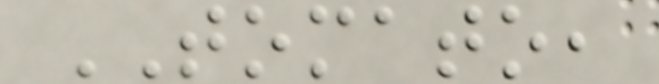TOMATO,
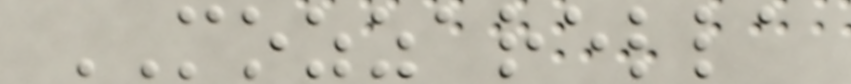MOZZARELLA
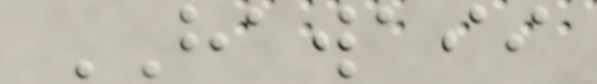HAWAII
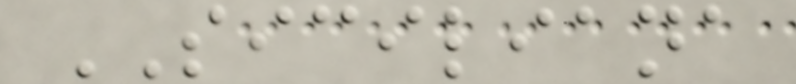SICILIANA
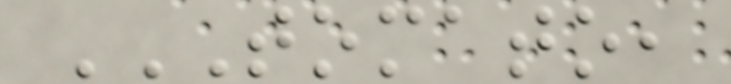TOMATO,
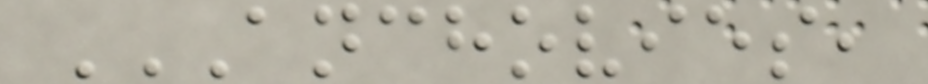ANCHOVIES,
